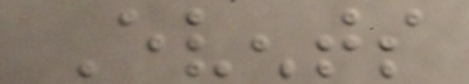Events
